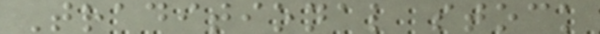Traditional stock
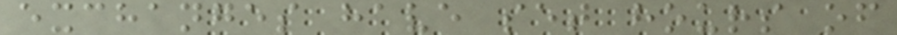exchanges have set hours of
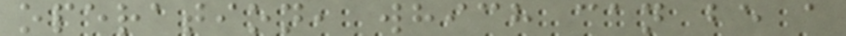operation, which can be a
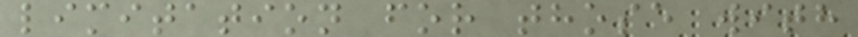limitation for those with
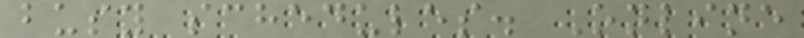busy schedules. Online
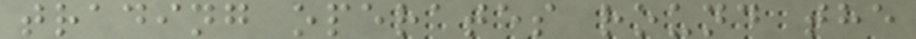trading operates round the
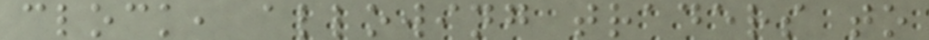clock, allowing traders to
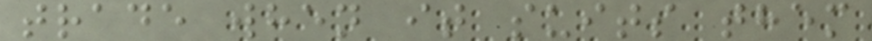trade when it suits them
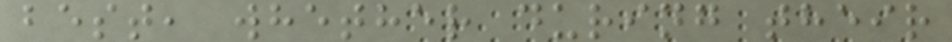best, whether during their
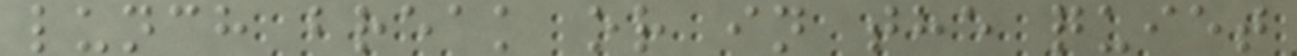lunch break or in the quiet
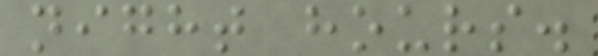night hours.
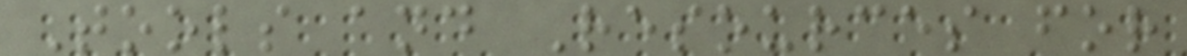Tools and Resources for
